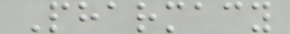Pharmacy
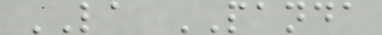LA PANDA
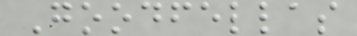Goodfellas
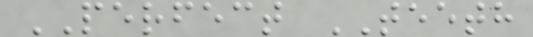PERFECT TEETH
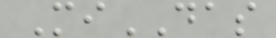MiDAS
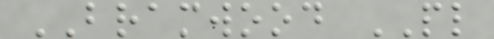BRAMWOOD PL
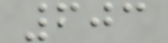603
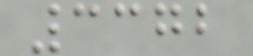3372
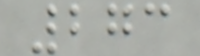273
